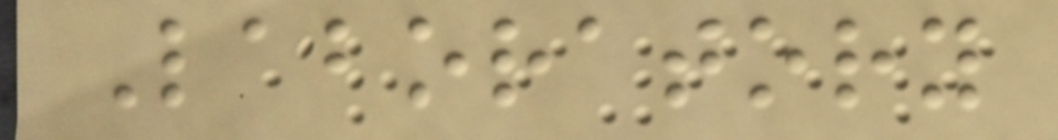Laboratory
